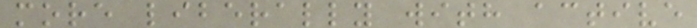more liberally with active
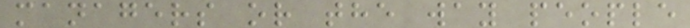managers or the way people
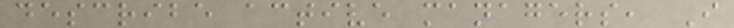describe active managers, I
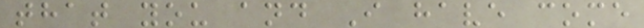that you and I have come
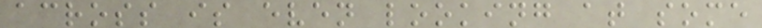across is even looking at some
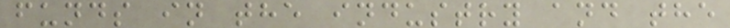funds in the industry and the
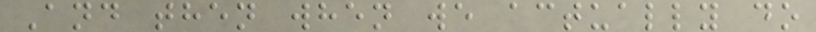And then when we actually do
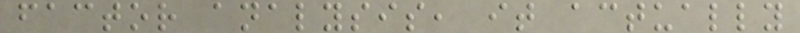factor analysis, it actually
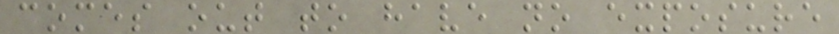comes out to have no exposure
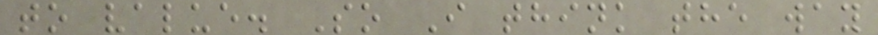to value. So I think the way
